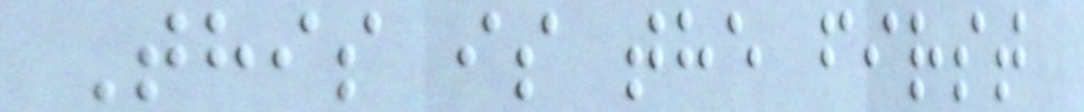This is the first
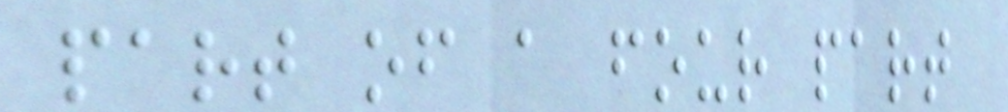part of a four part
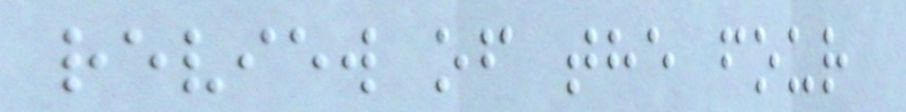review of the four
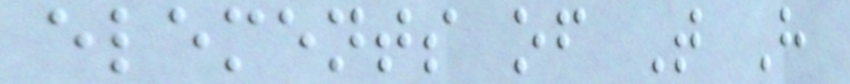elements of T H
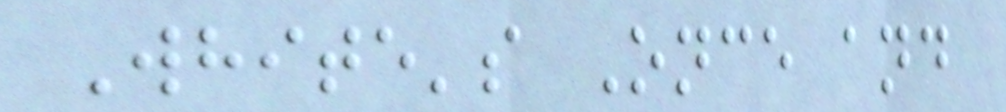White's Once and
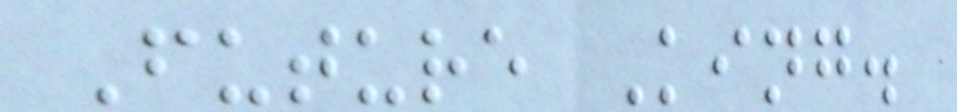Future King.
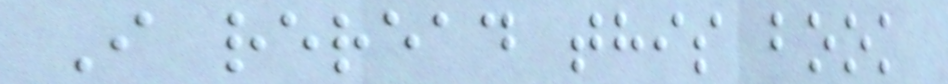I reread this book
